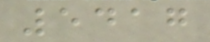5417
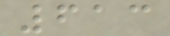613
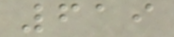619
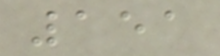151
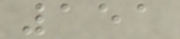151
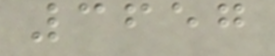3657
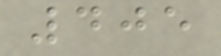405
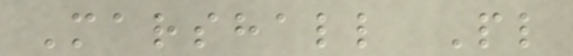Marshall Pl
